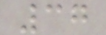37
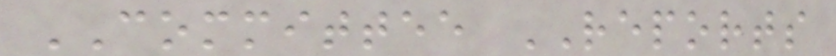COMMITTEE REPORTS
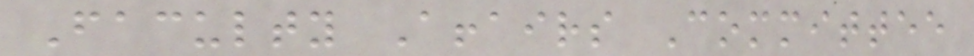Faculty Affairs Committee
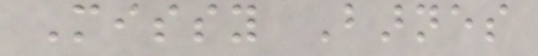Missy Barnes
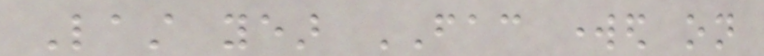Last year FAC worked on
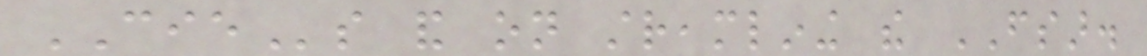CIEs and on streamlining the FSAR.
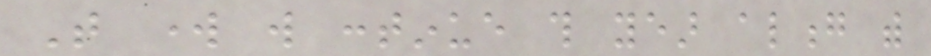That work will continue this year along with
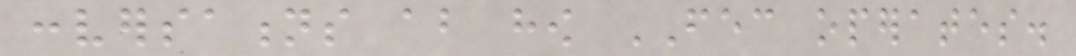conversations about how FEC operates.
